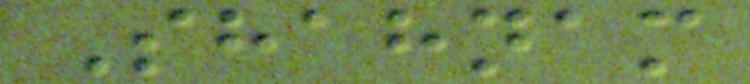Shahnam
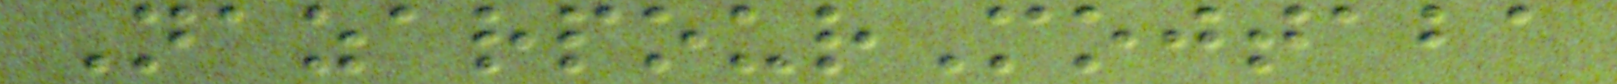NazarpourMojtaba
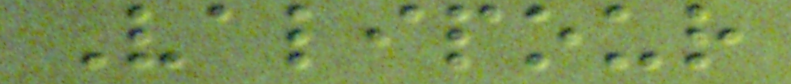Valipour
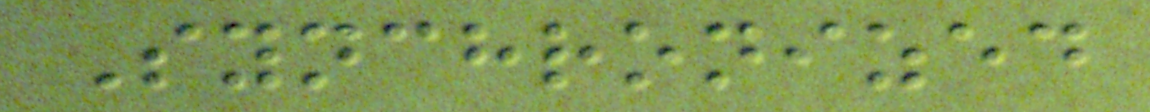Synchronized
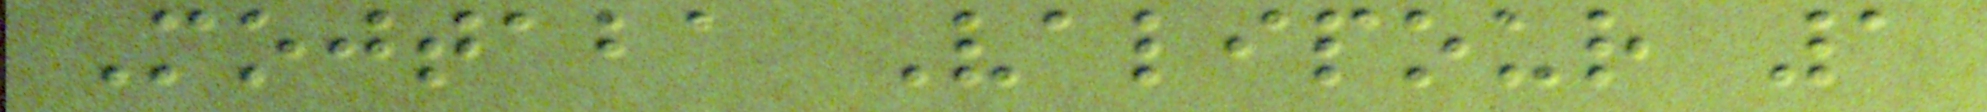Mojtaba Valipour 1
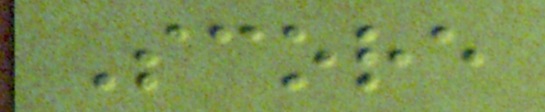Score
